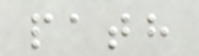path
